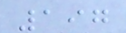197
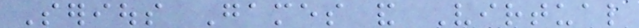Serious Games and Virtual
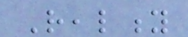Reality
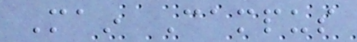Main Campus
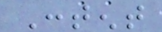Content
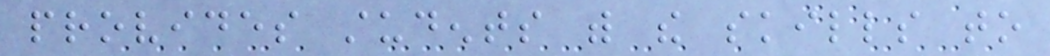provides students with the skills to
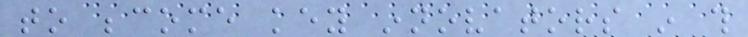to become key innovators in this
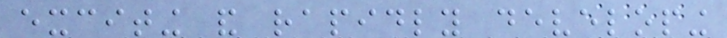exciting and rapidly developing
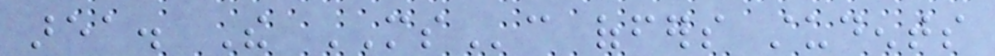area. The MSc offers students
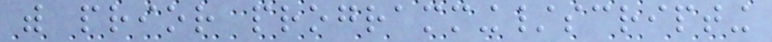with prior programming/scripting
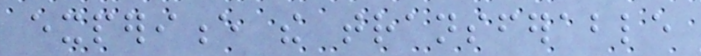experience the transferable
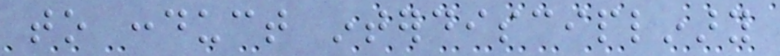to conduct interdisciplinary
